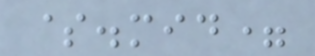$.mid=
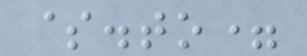$.to=
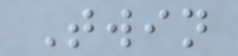Twin
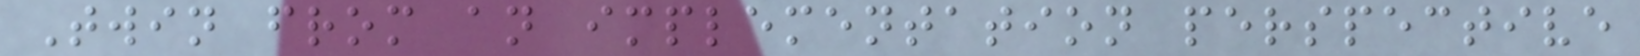Twin from an implementation perspective
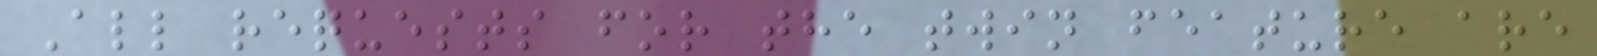All requests for the twin feature are
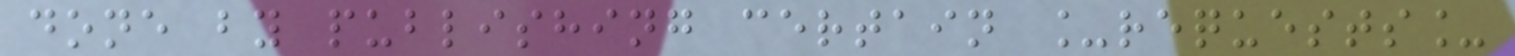done by publishing certain _requests_
